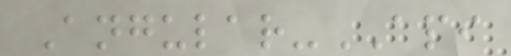Angular-API
